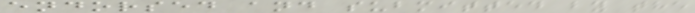endorsed and submitted by the
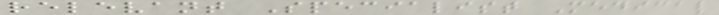relevant Specialist Medical
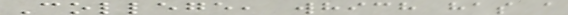College, which has a
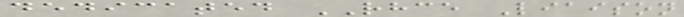dedicated RHCE Liaison
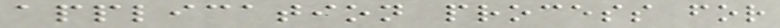application process for
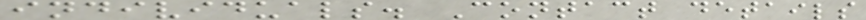individuals. Contact details
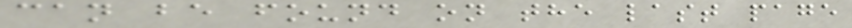can be found on the last page
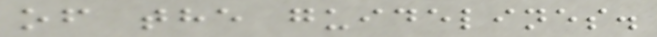of the guidelines.
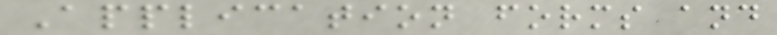Application forms and
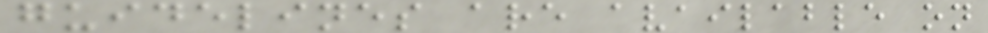guidelines are available on
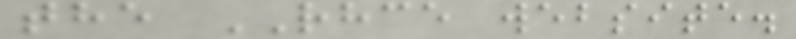the RHCE website.
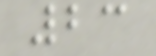23
